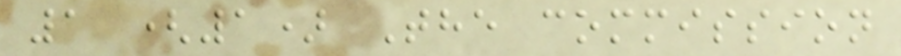1 (1) The commission
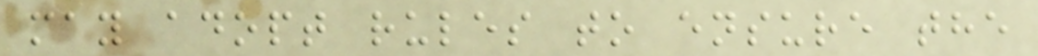may adopt rules to ensure the
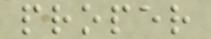proper
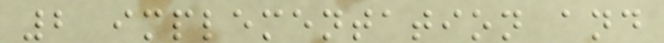2 implementation and
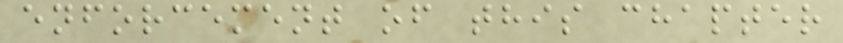enforcement of this chapter
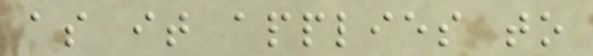as it applies to
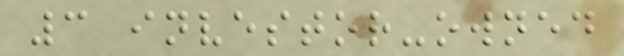3 investor-owned
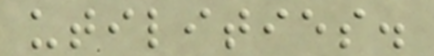utilities.
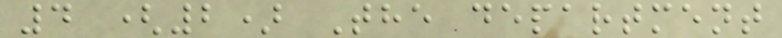4 (2) The department
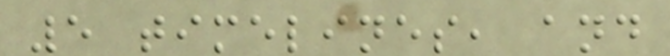5 timelines, and
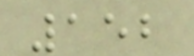152
